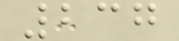237
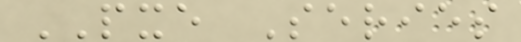PXE Series
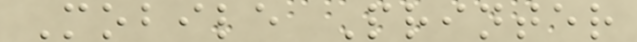Mobile Printer
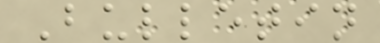Bulletin
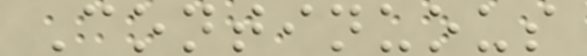Continuous
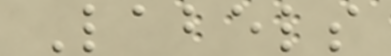Labels
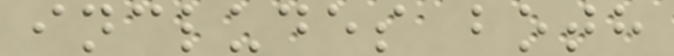includes both
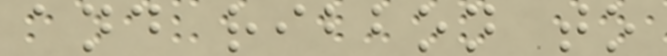and ribbon to
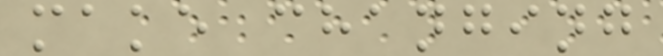make changing
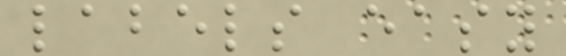labels easy
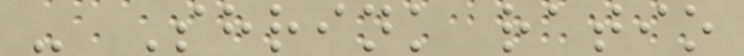- Shrink ratio
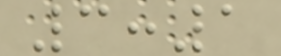3:1
